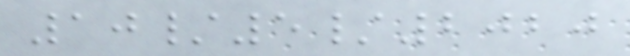10/5/2020
